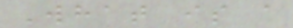What is a
